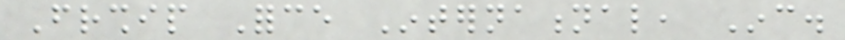Friendship Force International, Inc.
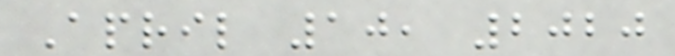April 10, 2020
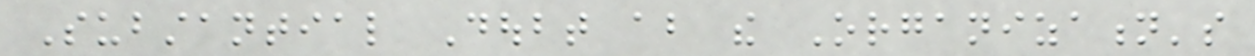Substantial Doubt about the Organization's
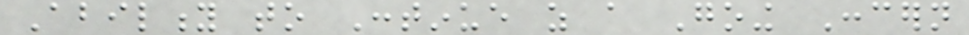Ability to Continue as a Going Concern
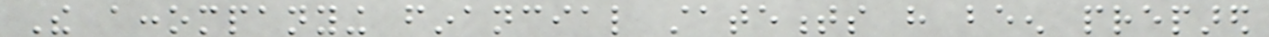The accompanying financial statements have been prepared
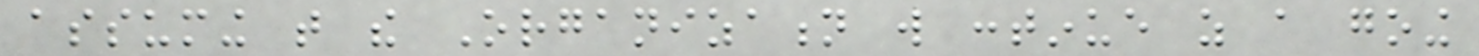assuming that the Organization will continue as a going
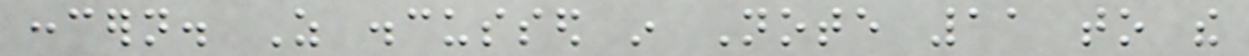concern. As discussed in Note 11 to the
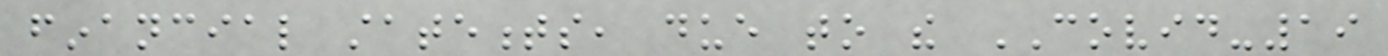financial statements, due to the COVID-19
